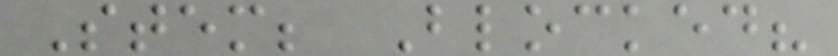Stem; Blocked?
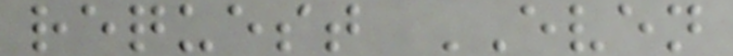request EVEN
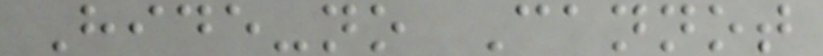Hide-no Cannot
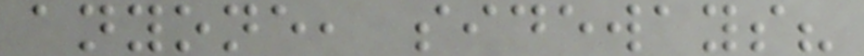anyone, sideways?
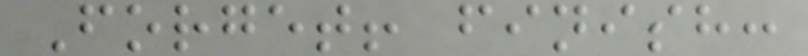Forget! finish:
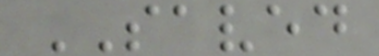SAVED
